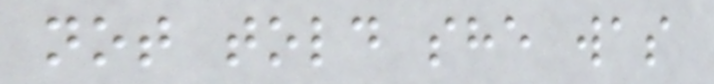not told she was
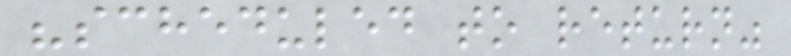"scheduled to return"
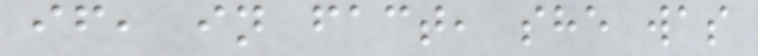if, in fact, she was
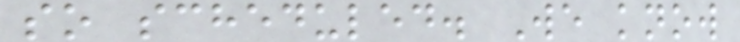so scheduled. We know
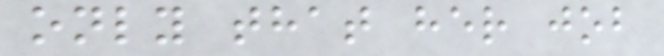only that her job
